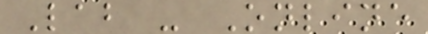Lab - Online
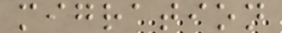migration
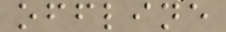offline
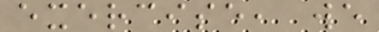exercise, we
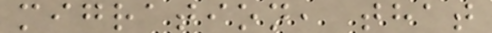migration, that
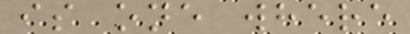is one where
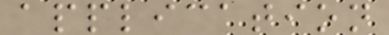application
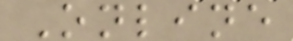Online
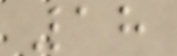18
